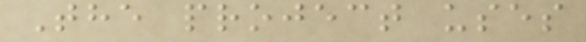The project uses
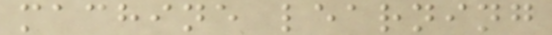machine learning
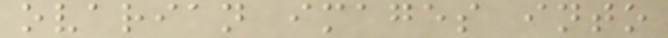ovarian images into
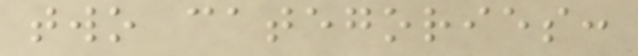two categories:
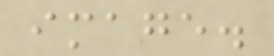image.
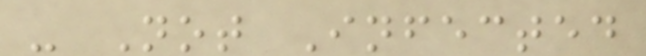- Not Infected
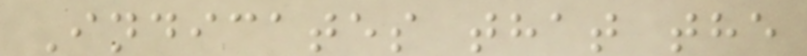Indicates that the
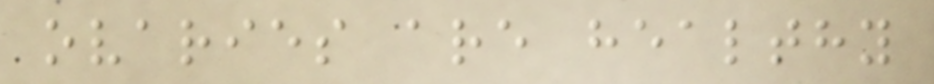ovaries are healthy
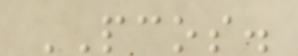PCOS.
